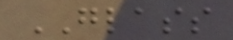GLASS
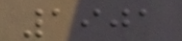1901
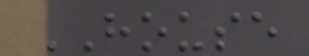HOUSE
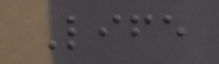Life
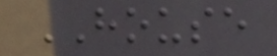HOUSE
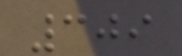309
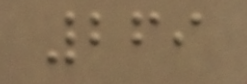269
